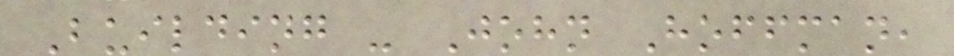Building - John Hoffman,
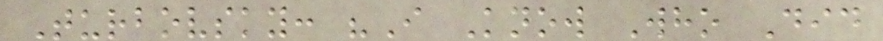Turbovsky: "I Know Who Did
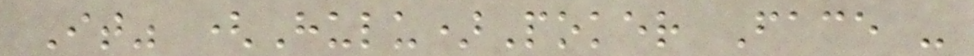It" (Hulu)Poker Face -
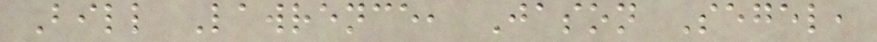Bill Lawrence, Jason Segel,
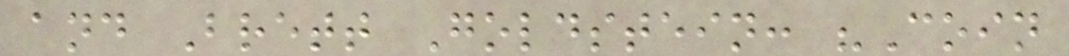and Brett Goldstein: "Coin
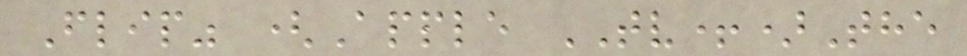Flip" (Apple TV+)The
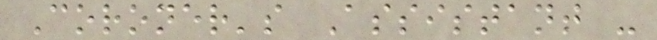Coroner's Assistant -
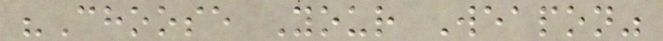"Choose Your Weapon"
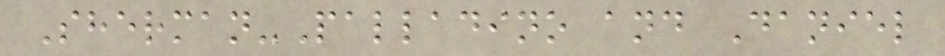Sherman-Palladino and Daniel
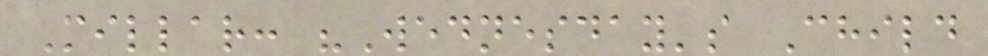Millar: "Wednesday's Child
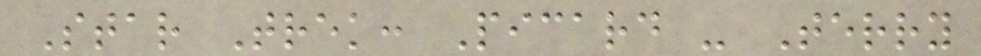Star Trek: Picard - Terry
